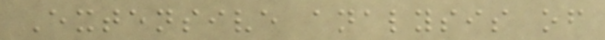Extensive analysis of
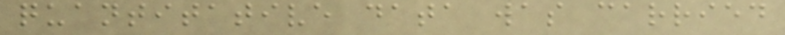quantitative data was carried
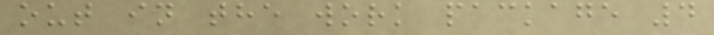out in the work package 4
